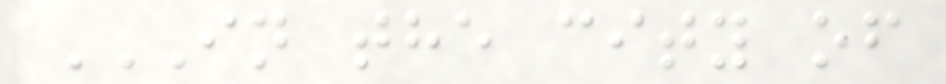IN THE CITY OF
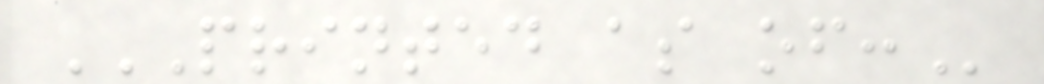PRINTED AS OF:
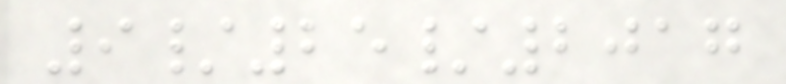9/25/2017
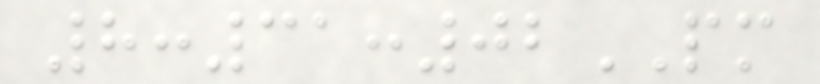8:31:02PM
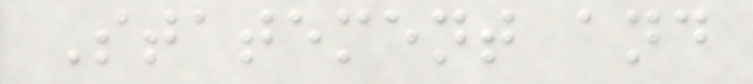Statement and
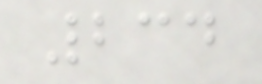234
